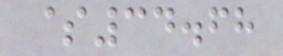$34.68
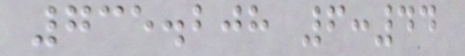735.208 6:44
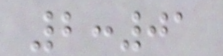2:01
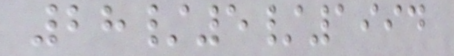28/5/1994
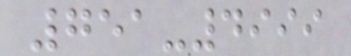751-4999
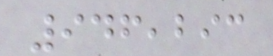946,293
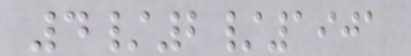4/2/1901
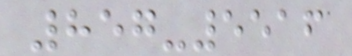857-5516
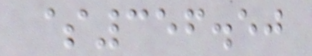$356.50
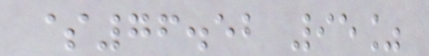$76.52 95%
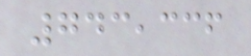743,336
